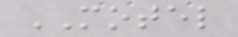MOTEL
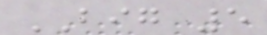BIG 5
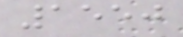1550
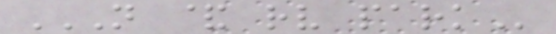N & RV PARK
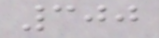300
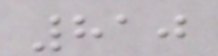810
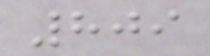809
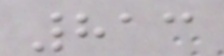813
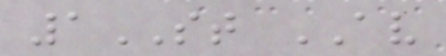1ST AV
